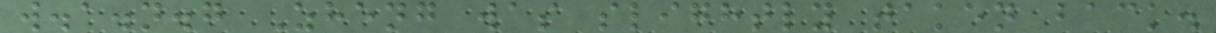w.a.n.g Zheng was slightly taken back.
